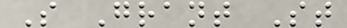S Grant St
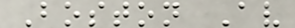Boston Av
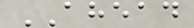AHEAD
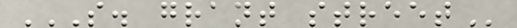S. GRANT STREET
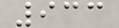933
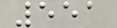551
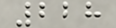228
